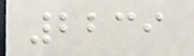2239
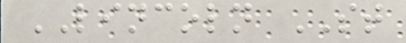LINCOLN ST
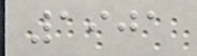1901
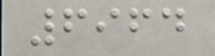6964
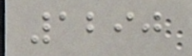1290
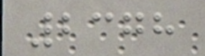2378
